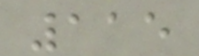115
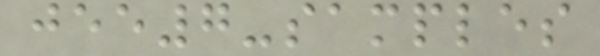jee7-samples
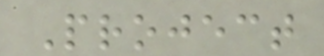Project
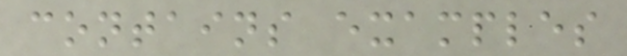contains examples
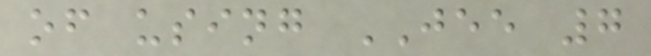of using JEE 7
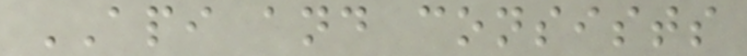API and consists
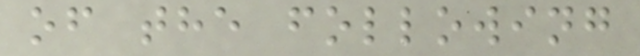of the following
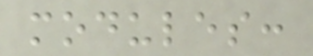modules:
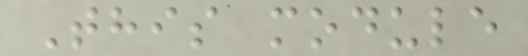This module
